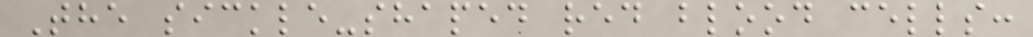The sickle-shaped red blood cells:
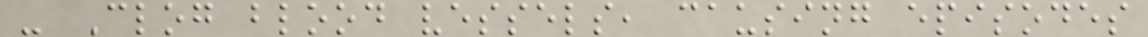- Clog blood vessels, causing episodes
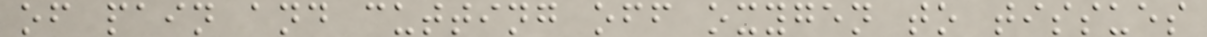of pain and cutting off oxygen to tissues
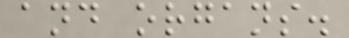and organs.
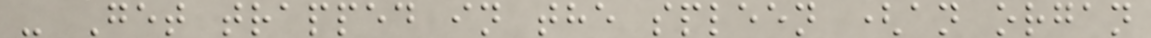- Get trapped in the spleen (an organ
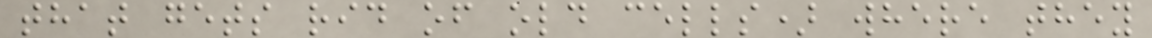that gets rid of old cells) where they
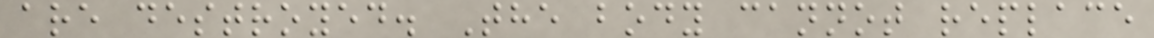are destroyed. The body cannot replace
